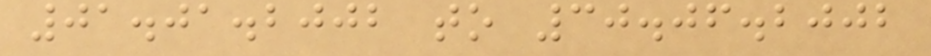01.01.2002 to 30.06.2002
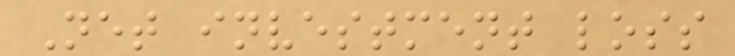Net investment loss
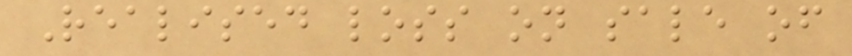Realised loss on sale of
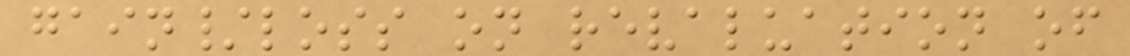gain/loss on revaluation of
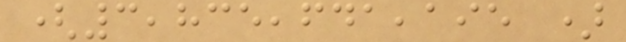(3,835,641,195 )
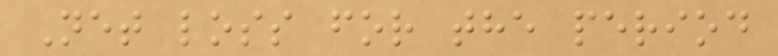Net loss for the period
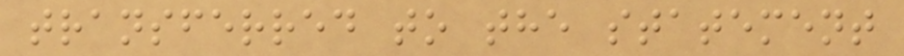transferred to the statement
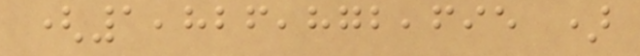(1,826,872,695 )
